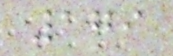179
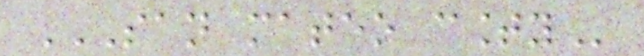SAN MATEO COUNTY
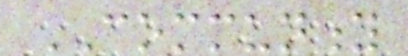COMMUNITY
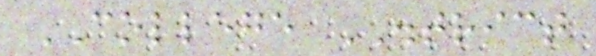COLLEGE DISTRICT
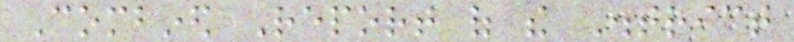Combined Report of the District
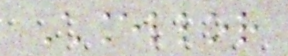Chancellor
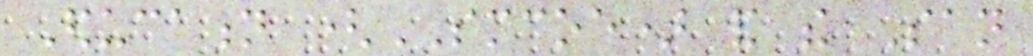Education (SMCOE) and the San
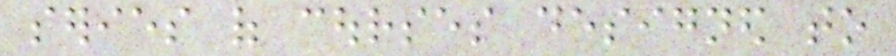series of courses designed to
